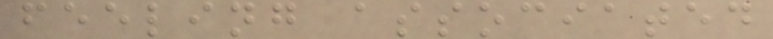feeling associated
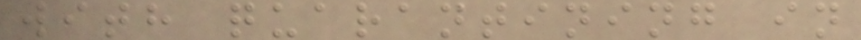with quarantining in
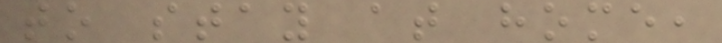to stay at home,
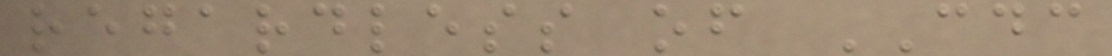regardless of CDC
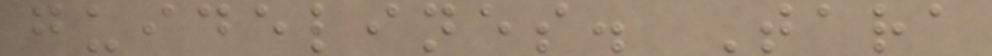guidelines. Tara
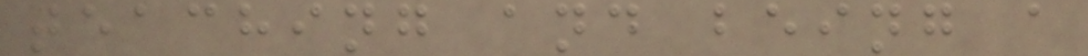teaching and being a
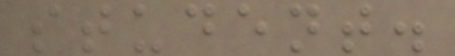student.
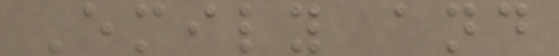Emily and
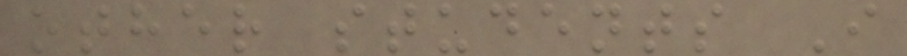other students I
